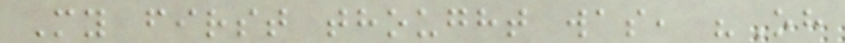My first thought was, "Oh
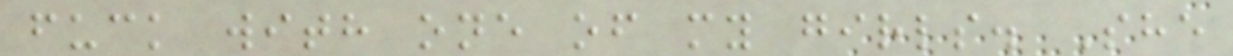fuck with one of my girls. She
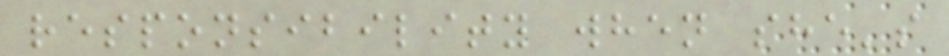responsibility when she's
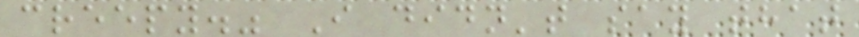creepy." I didn't say that
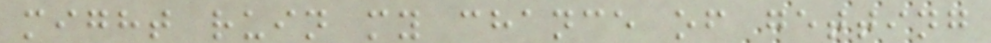might ruin my chance of getting
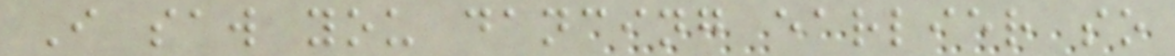I saw you dancing earlier so
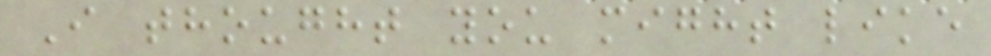I thought you might like
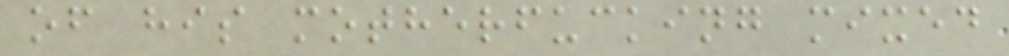of his motherfucking mixed
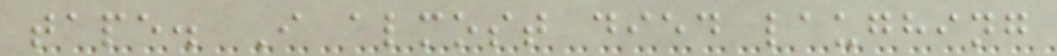tape. I almost died laughing
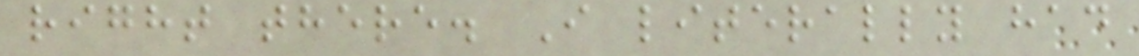right there. I literally had
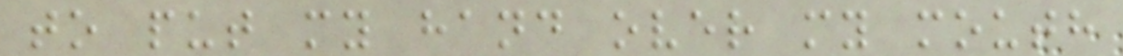to put my hand over my mouth
